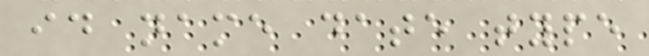id name date type
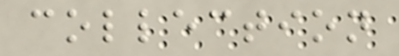collection
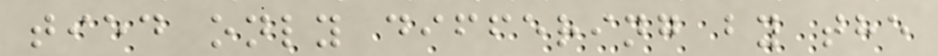tied only differing by the
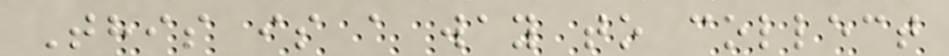This is a way to collect
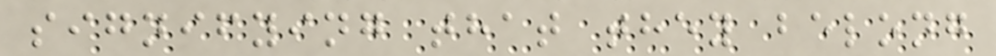signifying that they belong
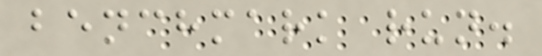benchmark run.
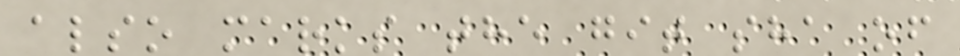also marks the git sha of
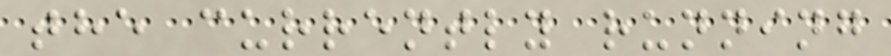the currently running
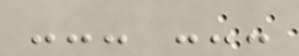--- ---
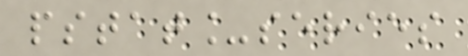pstat_series
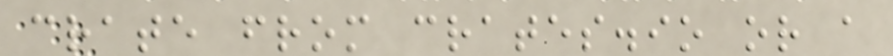crate from crates.io or a
